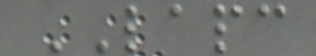LAPC
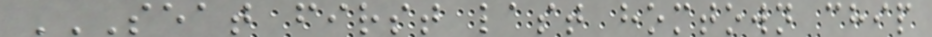SEAT FIRST LAST HOMTOWN CHIP
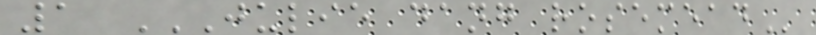1 JULIE DANG ROSEMEAD
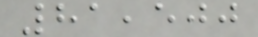81,500
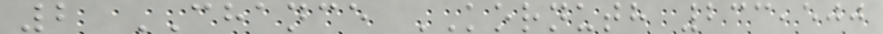2 CHANCE KORNUTH 233,500
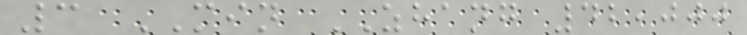3 MIN ZHANG 42,000
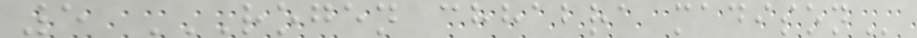5 ROGEN CHHABRA MADISON
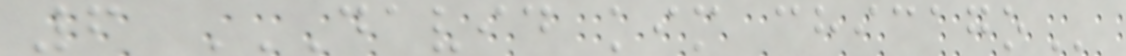6 DAVID KIM CHICAGO
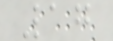17
